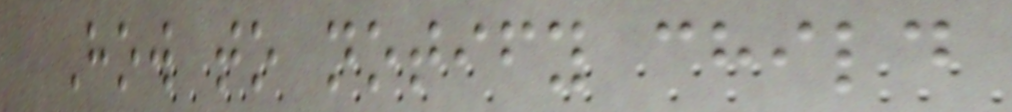How to notify child
